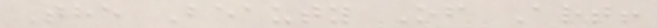The Beauty Of Art!
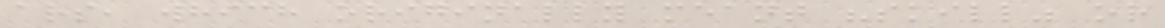ars, which originally meant "skill" or
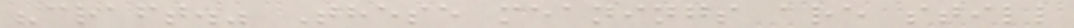"craft." These meanings are still
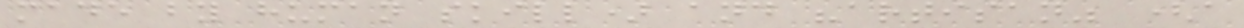made by human skill) and "artisan" (a
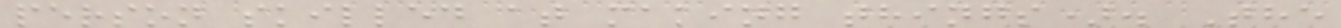person skilled at making things). The
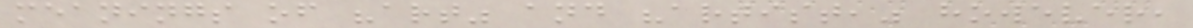meanings of "art" and "artist," however,
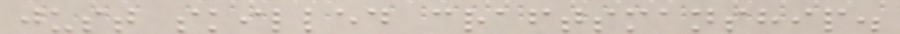just skilled craftsmanship.
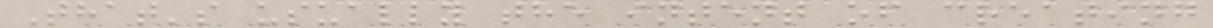That's usually the intent of creating
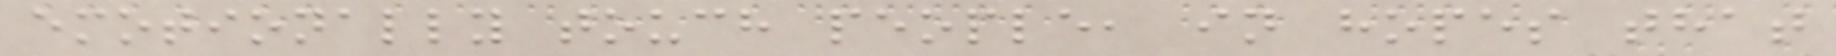emotionally touch people, in hopes that
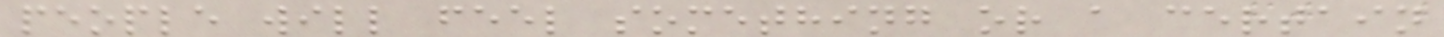people will feel something or a certain
